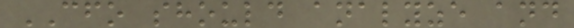CFO should analyze and
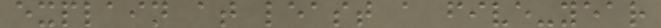explain at least a five-year
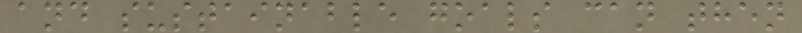and sustainable goals can then
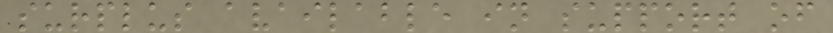surplus available in support of
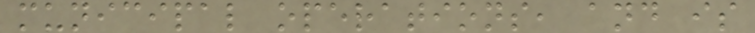municipal operations, and is
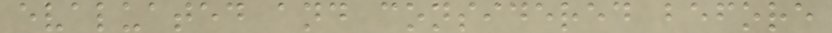evaluated and considered before
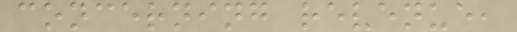concerning revenue,
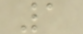1
